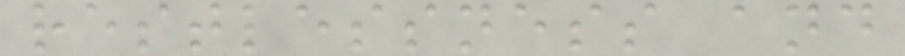restlessness and
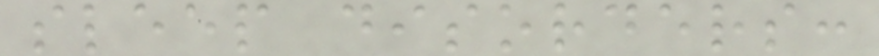sleep disorders:
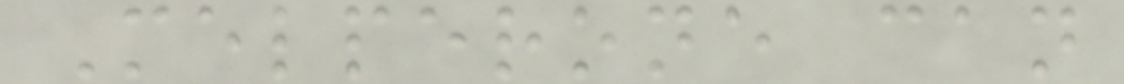Melperone can
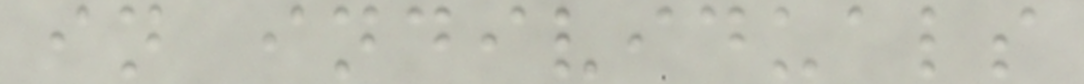in individuals
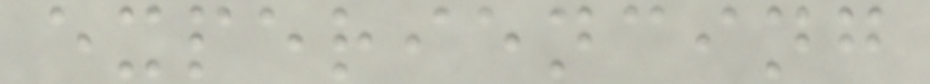experiencing
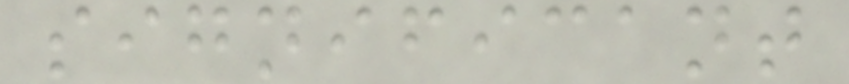significant
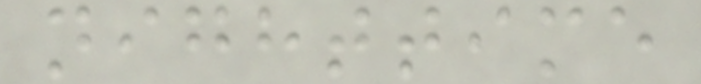nighttime
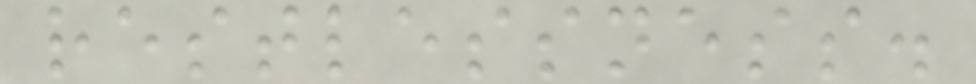restlessness.
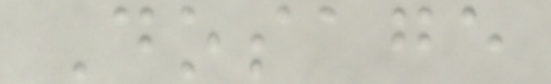Dosage
